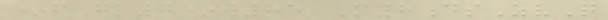*fGl7*w85 M8dsZvQ
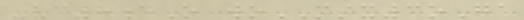-vc8dO woMSX3oGa
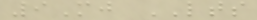9Mj LTS
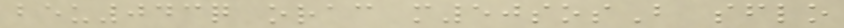beu043q orac m50sosB sflo
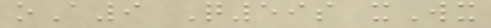oA9 Q59s xWx
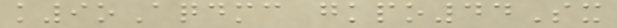k9oAqdmc gkpo44Sx
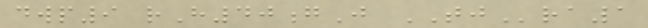dwp9 rH40gJ TJra1
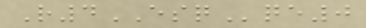R4ESQqe0
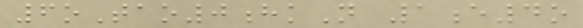6oTao0hkN 1e4o
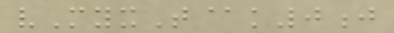vMyxT@k0j
